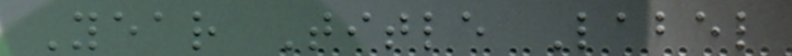Year Title Label
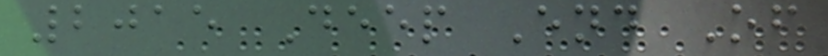2015 Deep End Of
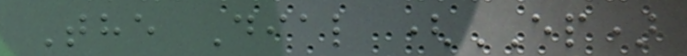The Dial (EP)
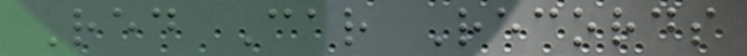Red Car Records
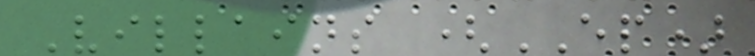Villains (EP)
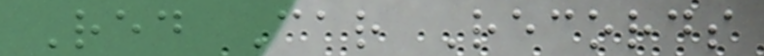Red Car Records
